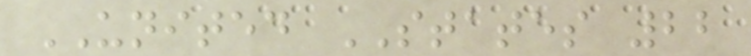UNITED STATES 22
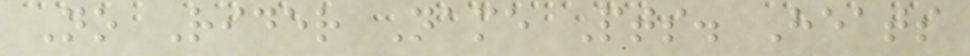No Rider Name Pts. Heats
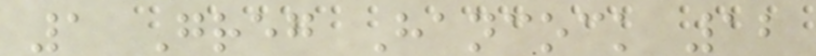1 Greg Hancock 12
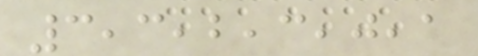3,3,2,3,0,1
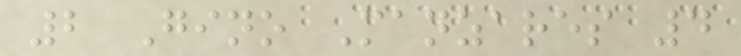2 Gino Manzares 4
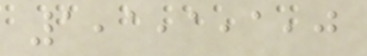1,1,1,1,0
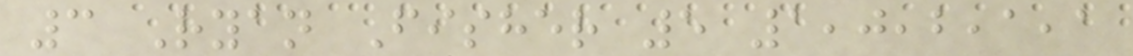3 Ryan Fisher 5 1,0,2,1,1
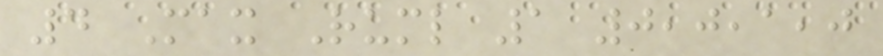4 Max Ruml 1 0,0,1,0
